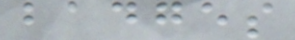badges
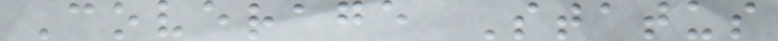Coverage Status
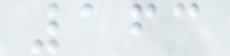163
